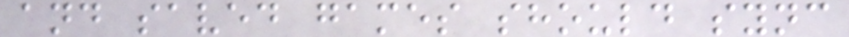and saved games should sync
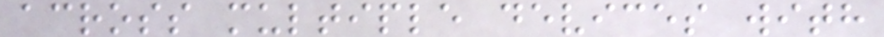across multiple devices with
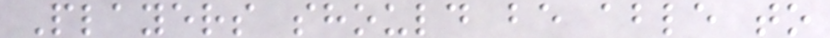Players should be able to
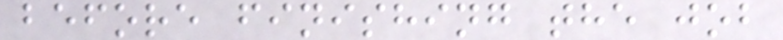before finishing the job
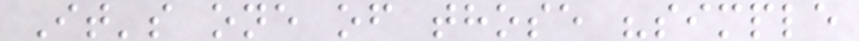It's one of those "simple
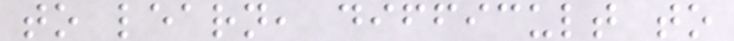to learn, difficult to
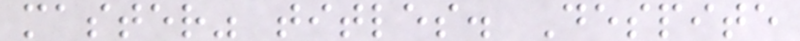master" titles. Despite
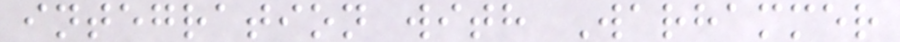integration with Warhammer
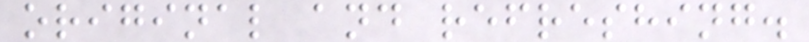original and refreshing.
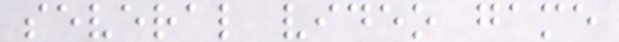several video game
